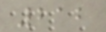212
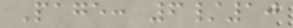Page: 6/10
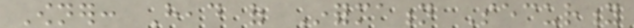Owner: Head of Information Security
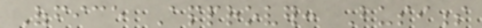Office Approver: Business
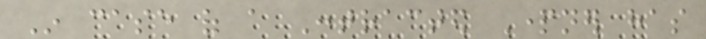In case of a Contracted Partner has
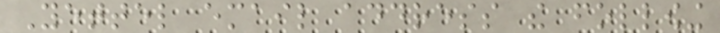Yettel email address the following
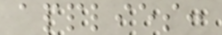applies:
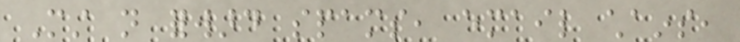Must not forward spams, email chains,
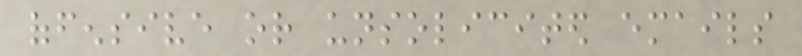offensive or unsolicited emails
